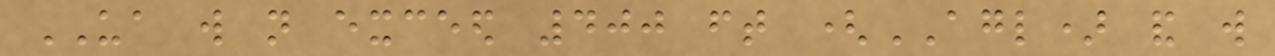UA will not exceed 400 ft (AGL) and will
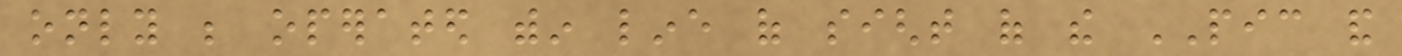only be operated within line of sight of the PIC and
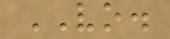VO.
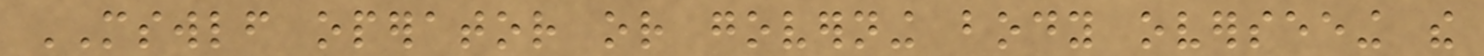MSWLF operator or governing body overseeing the
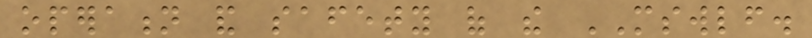operation and safety of the MSWLF.
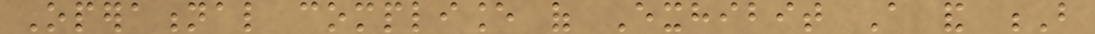Operational compliance of Exhibit A and B
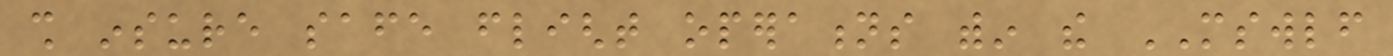shall insure safe flight operations within the MSWLF
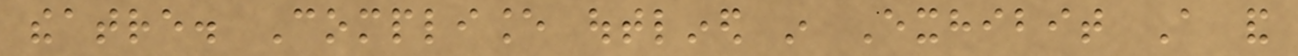theatre. Compliance outlined in Exhibit A and
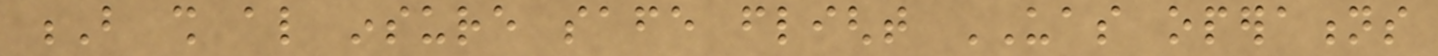B shall also insure safe flight UAS operations
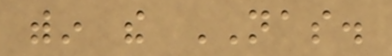within the NAS.
